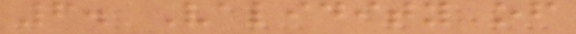6. Validity of
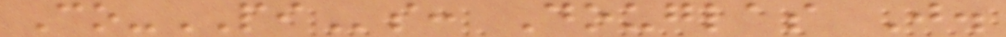Co-PIs: Douglas J.
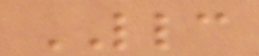LLC
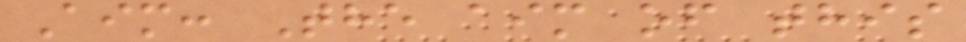Aim: The aim of this
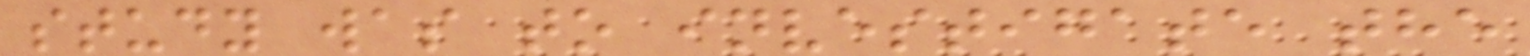study was to investigate the
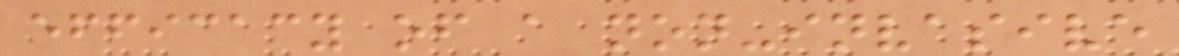efficacy of a non-invasive
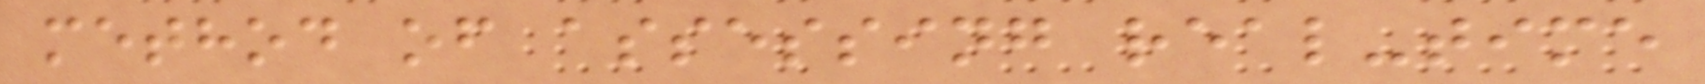method of assessing real-time
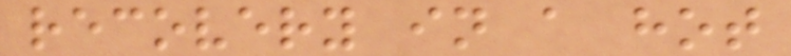recovery in a hot
